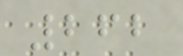262
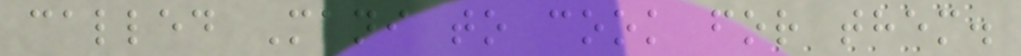called Mani to cook for them.
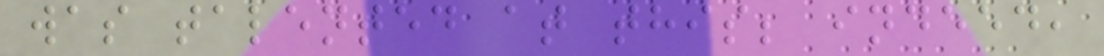was talented at this; indeed,
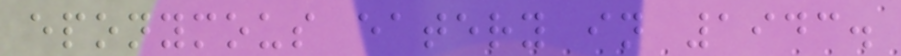eponymous eatery in 1943.
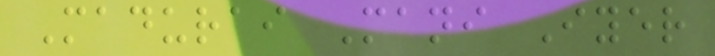Madurai Mani Iyer
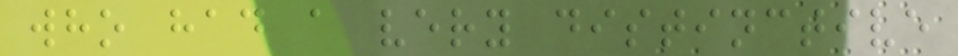who had a very distinctive
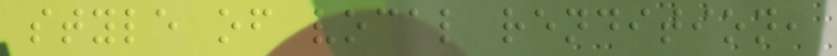style of vocal rendition,
